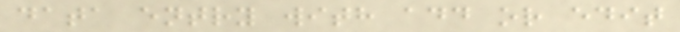data entry with add or edit
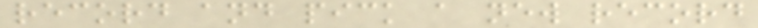record and pick a new record
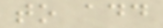to add
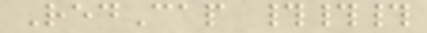RedCap ###
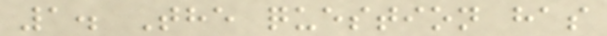1. The question has
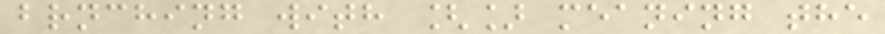brnching with [] meaning the
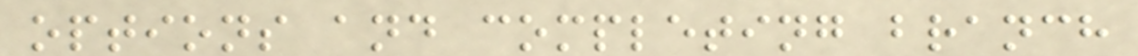options and completing branch
